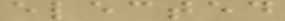elected
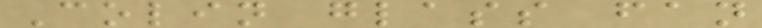Colin glass fan
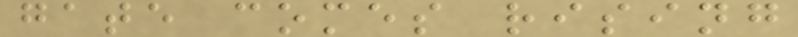gate comes rising
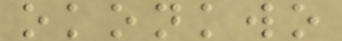okonkwo
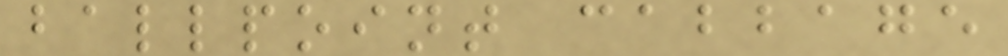ballpoint cabbage
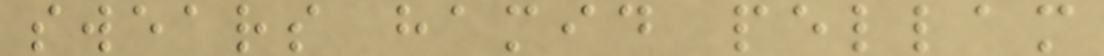swears hamid pellam
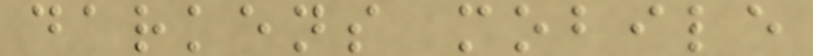darkens mobile
